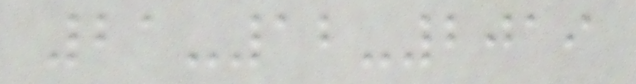21-12-2019
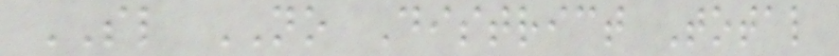SL NO District Total
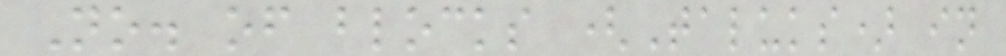No. of blocks (Taluks) in
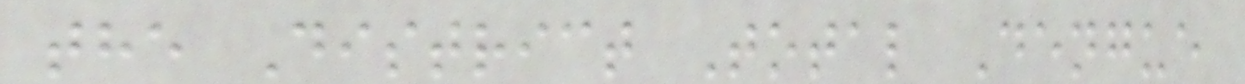the District Total Dengue
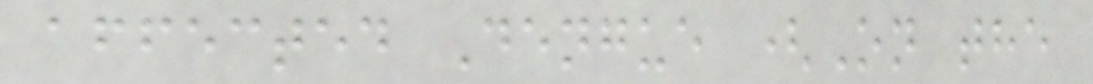affected Dengue (On the
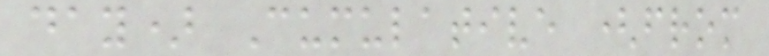day) Cumulative (from
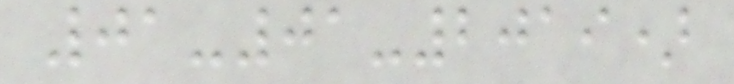01-01-2019)
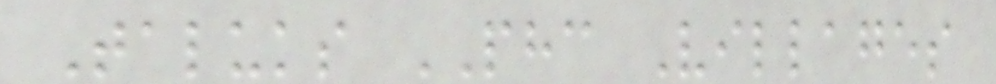Taluks PHC Villages
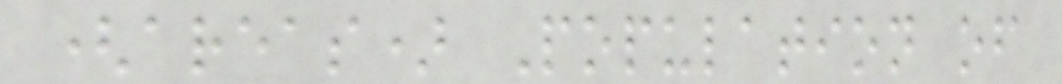(areas) Population of
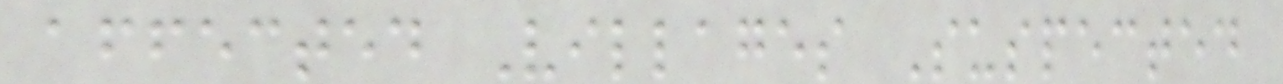affected Villages Suspected
